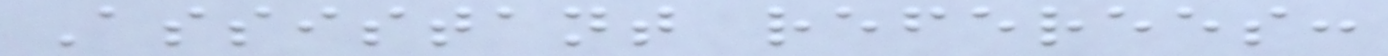Assistant referees:
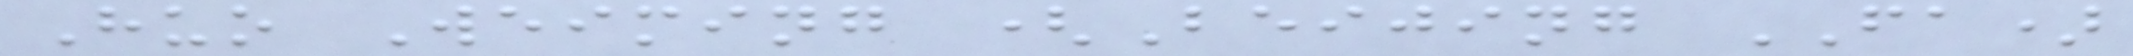Huo Weiming (Beijing FA)
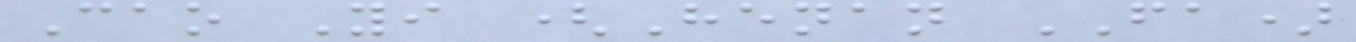Cao Yi (Henan FA)
